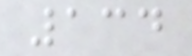134
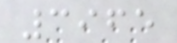3965
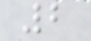2
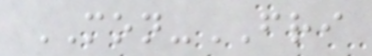MON-FRI
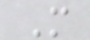M
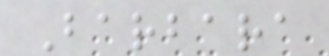Barbara
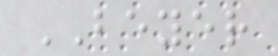BEYER
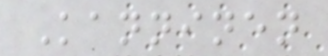Kanninen
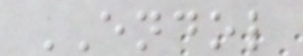ENDOL
